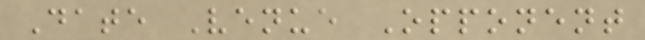Date Venue Opponent
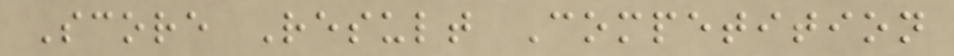Score Result Competition
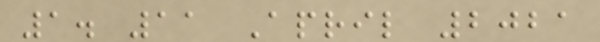1. 11 April 2021
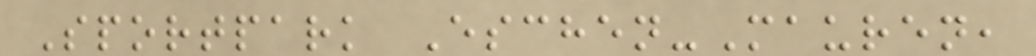Sportpark Eschen-Mauren,
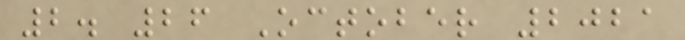2. 26 October 2021
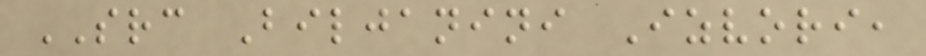SRC Biljanini Izvori,
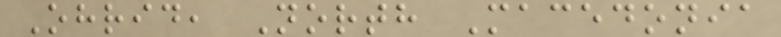Ohrid, North Macedonia
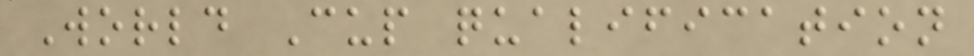World Cup qualification
